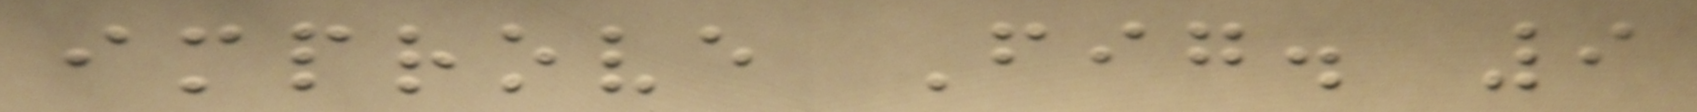improve Fig. 9
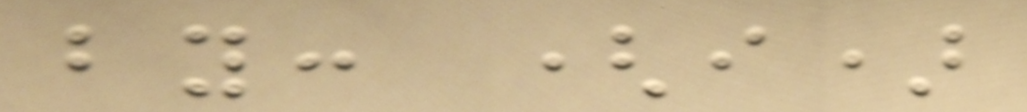by: (i)
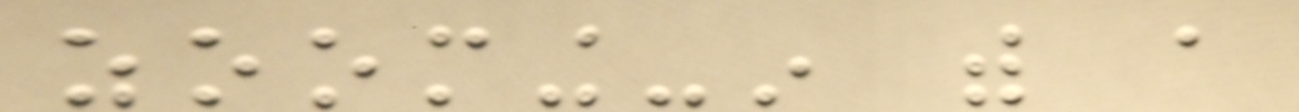zooming-in with a
